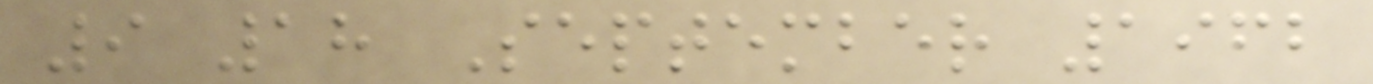9 18 September 1962
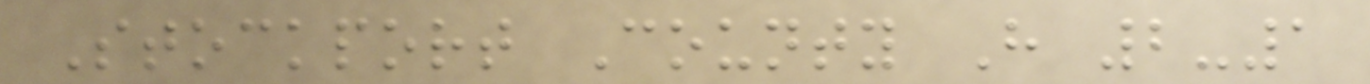Stockport County H 2-1
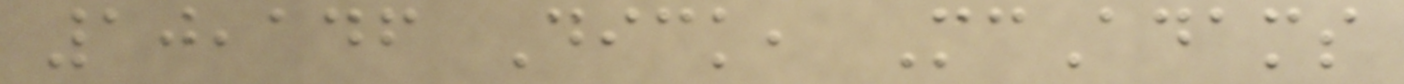10,146 Dick, McAdams
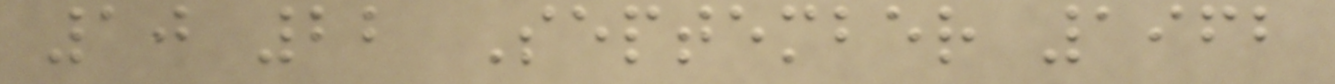10 22 September 1962
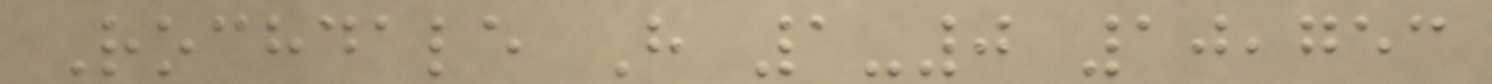Rochdale H 1-0 10,753
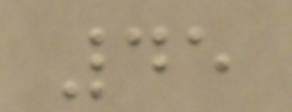45
